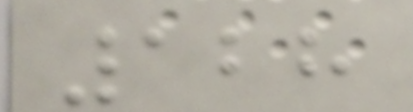128
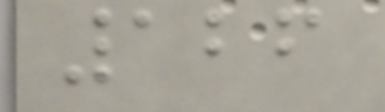126
